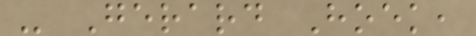- Gerard Hoek,
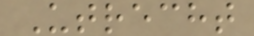Utrecht
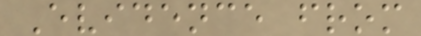Evidence from
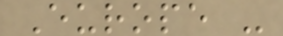Europe -
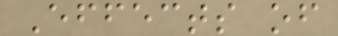Effects of
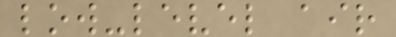low-level air
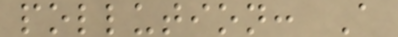pollution: A
